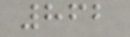862
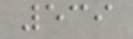539
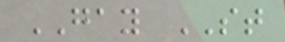GAY ST
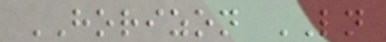HORIZON LN
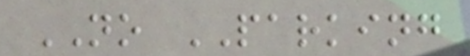NO PARKING
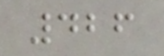426
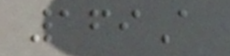169A
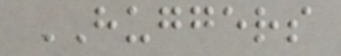HUGGERS
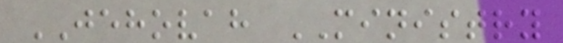JEHOVAH MINISTRY
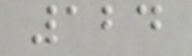124
